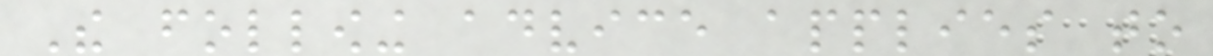The following advice applies to
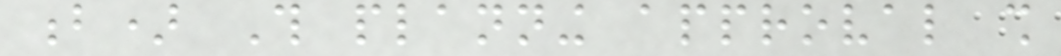b) This planning approval shall
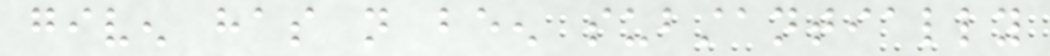given has not been substantially
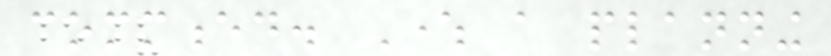commenced. Where a planning
